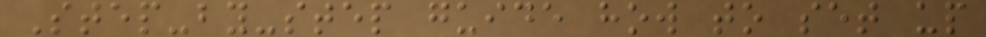Step-by-step guide how to set up
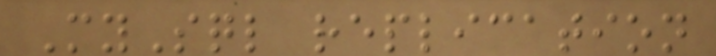MySql replication
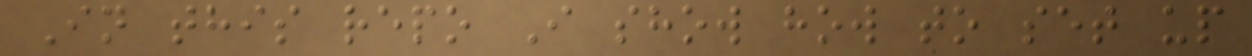In this repo I show how to set up
